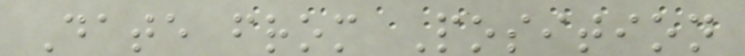Date from Position
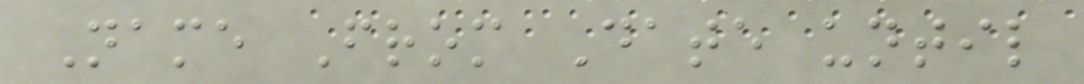Name From Date until
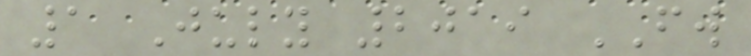1 July 2019 FW
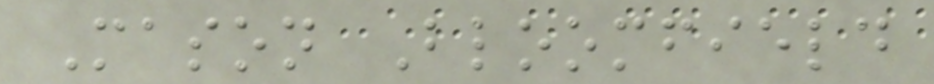Mason Bloomfield
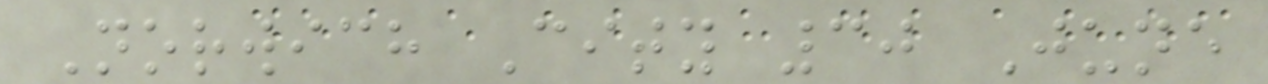Norwich City 30 June
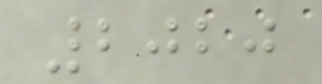2020
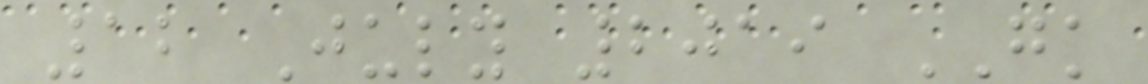12 July 2019 GK
